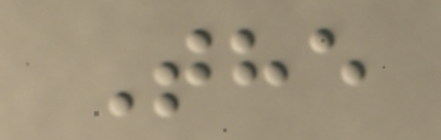The
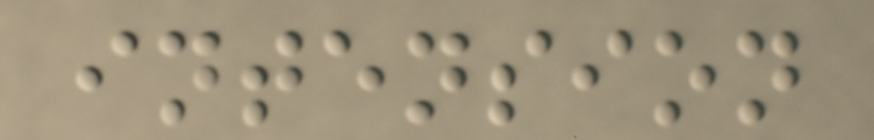intension
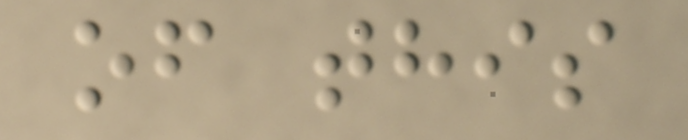of this
